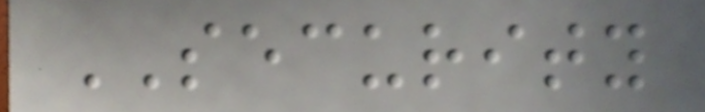SECURITY
